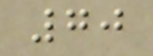70
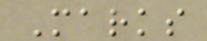Marks
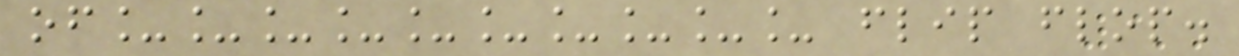of__________ flip flop.
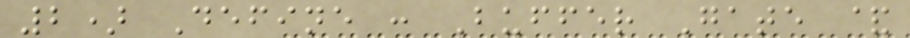2) Define : Buffer Gate &
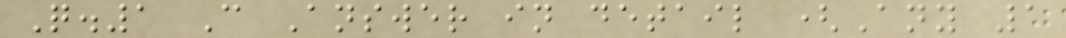Q.1 C Answer in detail (Any 1
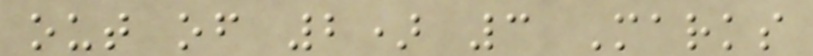out of 2) 3 Marks
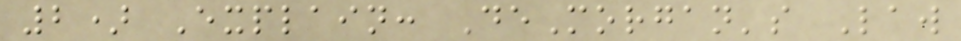2) Explain: DeMorgan's Law
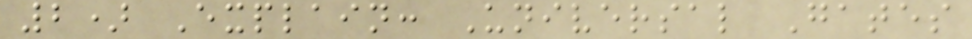2) Explain: Universal Gates
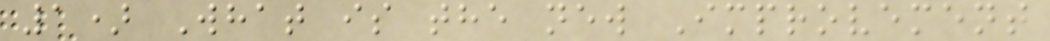1) What is the new Improvement
